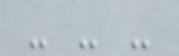- - -
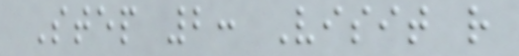Step 2: Visit r
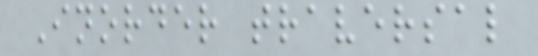Inorder traversal
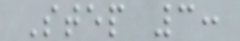Step 3:
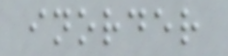inorder
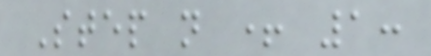Step n + 1:
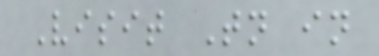Visit Tn in
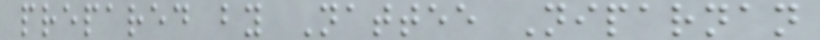prepared by Nattee Niparnan
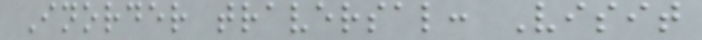Inorder traversal: Visit
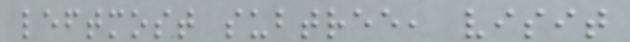leftmost subtree, visit
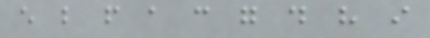e b f a c g d h i
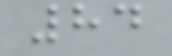84
